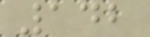142
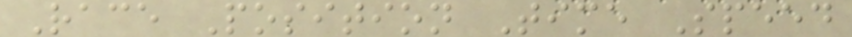Race Position Time Speed
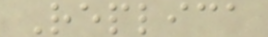Replica
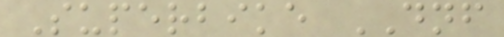Superbike DNF
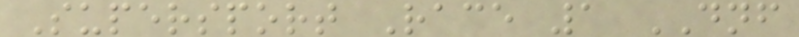Supersport Race 1 DNF
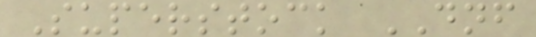Superstock DNF
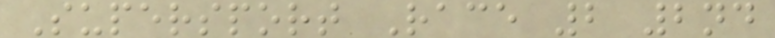Supersport Race 2 2nd
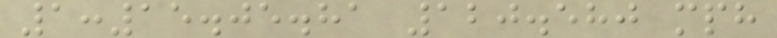1:15.05.81 120.580 mph
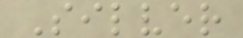Silver
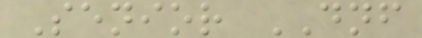Senior DNF
